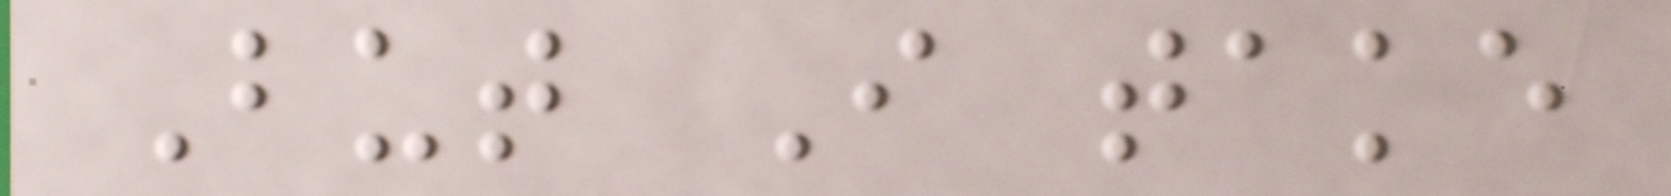But I take
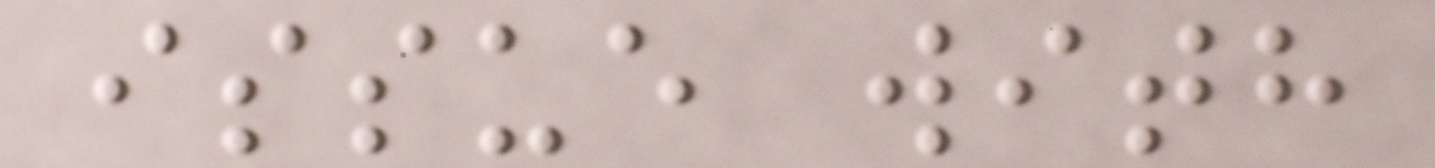issue with
